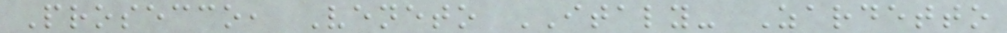Prosecco, Veneto ITALY- Zardetto
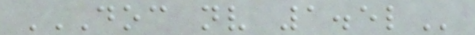DOC NV 1.5L
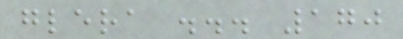glera ... 170
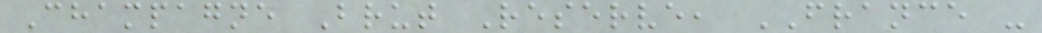Champagne Brut Reserve, FRANCE -
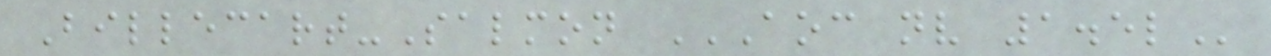Billecart-Salmon AOC NV 1.5L
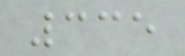335
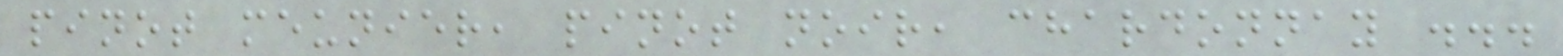pinot meunier, pinot noir, chardonnay ...
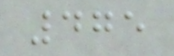475
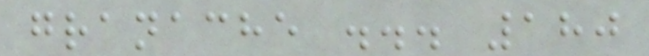granache ... 180
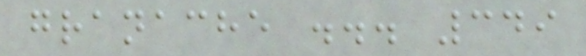granache ... 349
